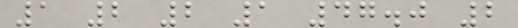1 2 2 1 47.0 2
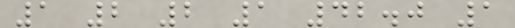1 2 2 1 42.0 1
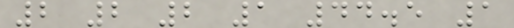2 2 2 1 44.5 1
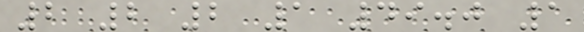2 2 2 1 49.0 1
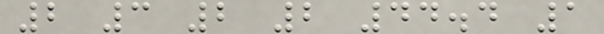2 3 2 2 44.4 1
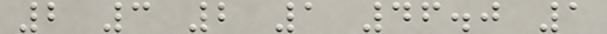2 3 2 1 46.0 1
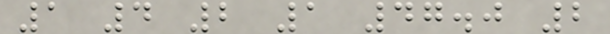1 4 2 1 47.0 2
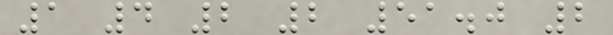1 4 2 2 51.0 2
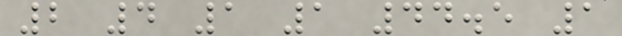2 4 1 1 44.5 1
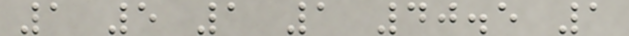1 5 1 1 40.5 1
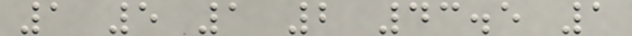1 5 1 2 43.5 1
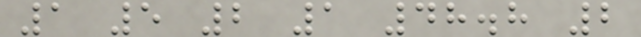1 5 2 1 48.8 2
